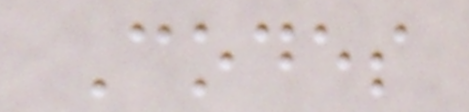Codes
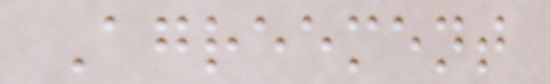Agreement
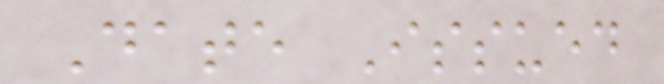Date Issued
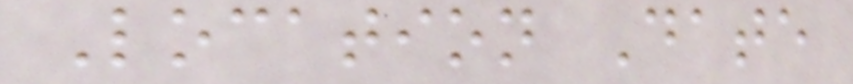Location Date
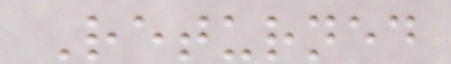Returned
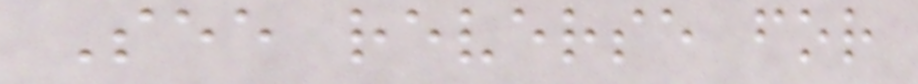See reverse for
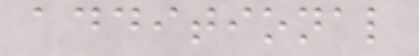additional
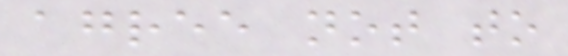agree not to
